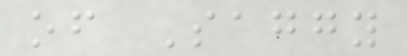of Saggy
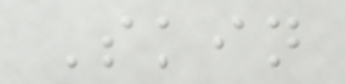Skin
